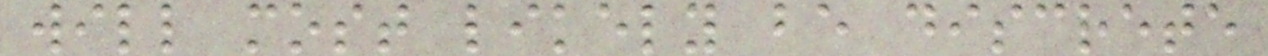will most likely be discrete
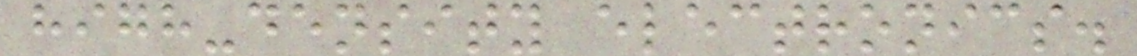high-density electronics.
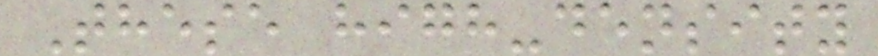These high-density
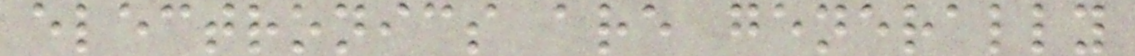electronics are generally
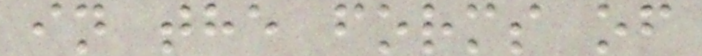in the forms of
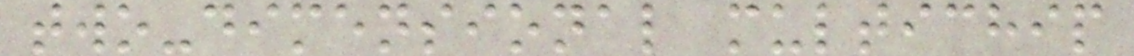two-dimensional multichip
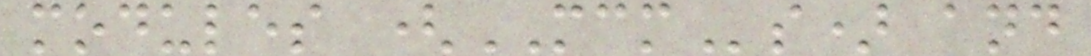modules (MCMs) and
